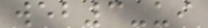web3-ui
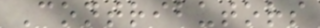Contributors
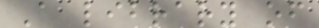A library of
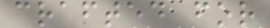crafted for
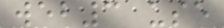web3 use
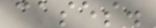cases.
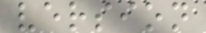version
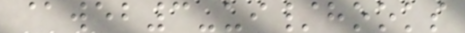@web3-ui/hooks
